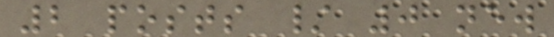2 posts / 0 new
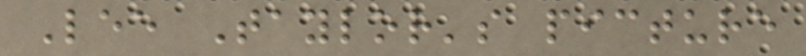Lee Taylor's picture
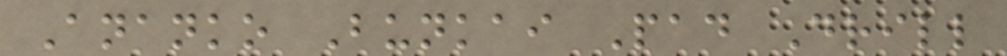Ananko Bunkai Pad Drill
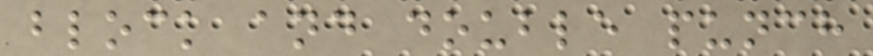block and double punch
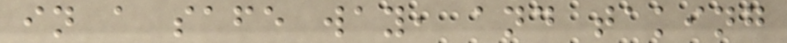in a safe way, and taking
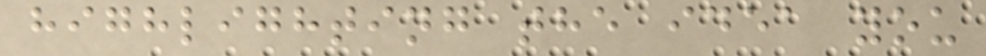highlighting the idea you
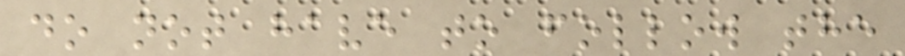do not have to follow the
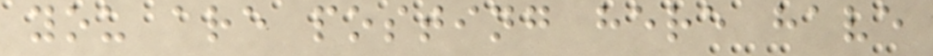you are posting here have
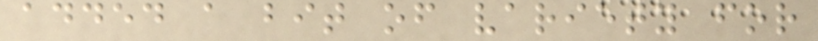added a bit of variety for
